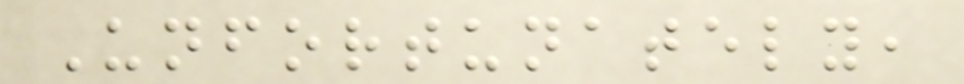Unfortunately,
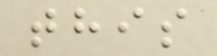this
